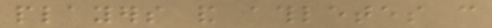players and athletes can
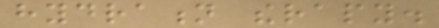hydration therapy.
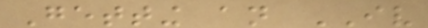Getting an IV
